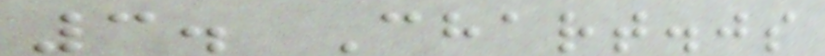3. Chart.js
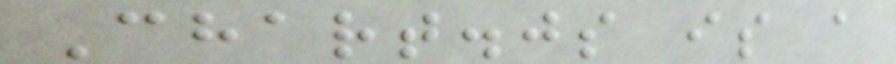Chart.js is a
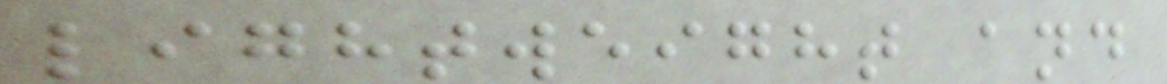lightweight and
